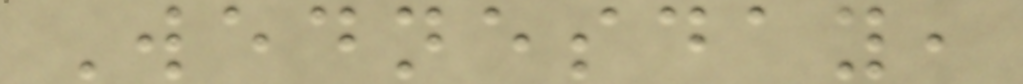Wednesday,
